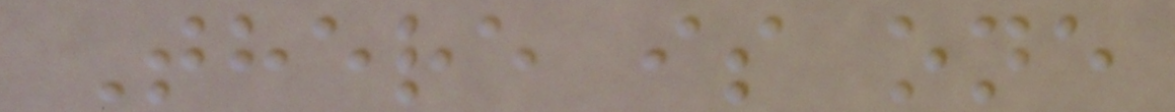There is one
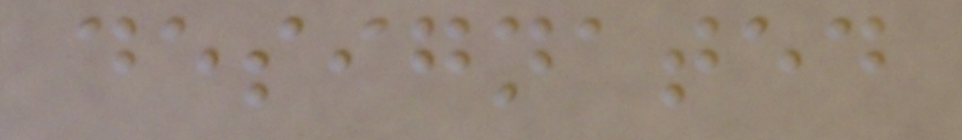designated
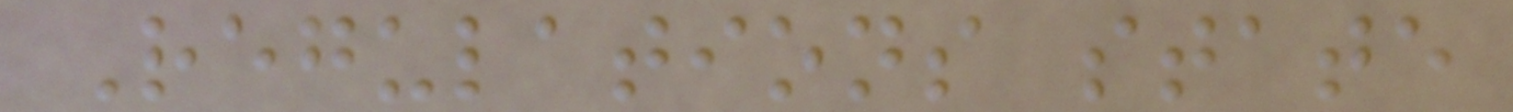Regulations state
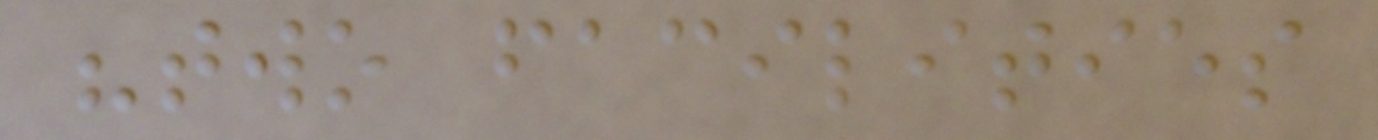"two facilities
